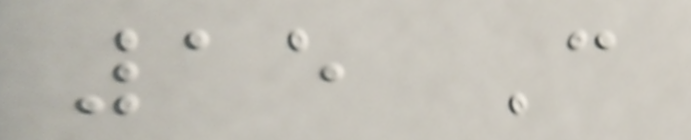15 C
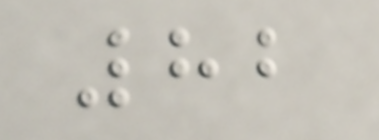82
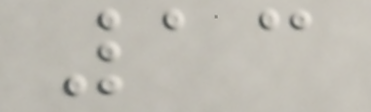13
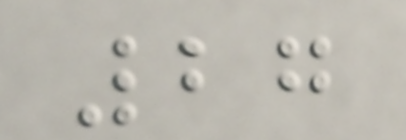27
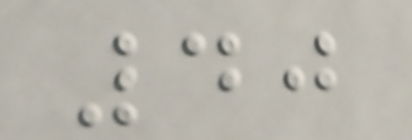40
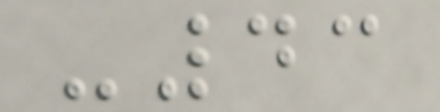-43
